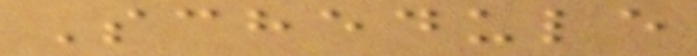Schedule
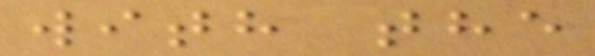with the
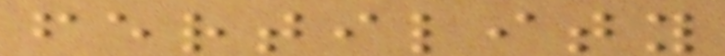fertility
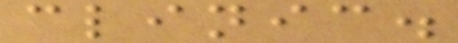clinic.
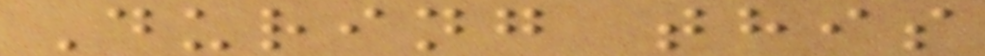During this
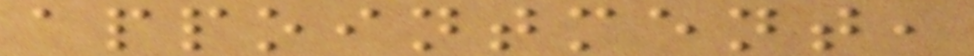appointment,
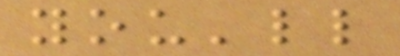you'll
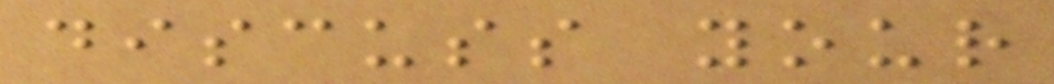discuss your
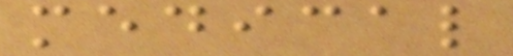medical
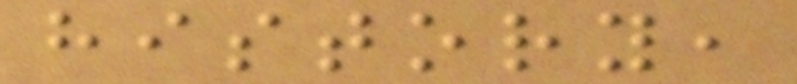history,
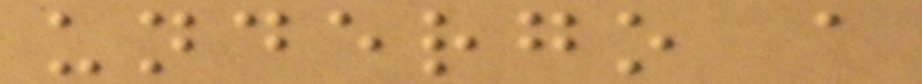undergo a
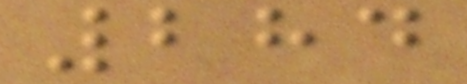284
